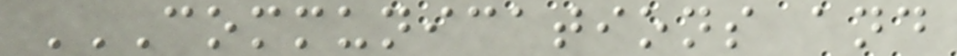COMMUNICATIONS AND
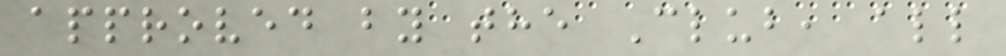approved by the Club, all
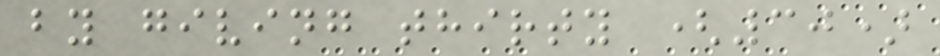by giving thirty (30)
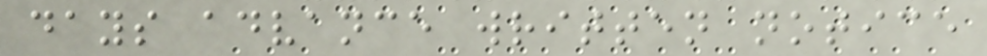days advance written notice
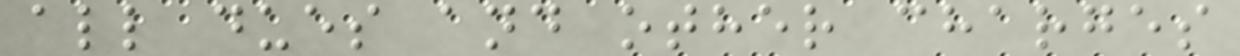all dues and other charges
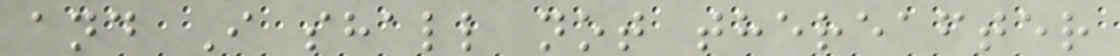and I shall not thereafter
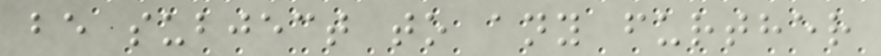be subject to any further
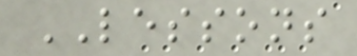LESSONS
